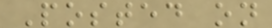Posted on
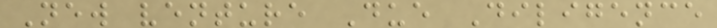New venture Due Diligence
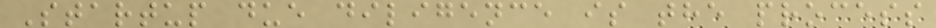Startup due diligence is the process
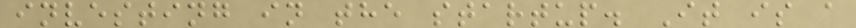investing in the startup. It is a
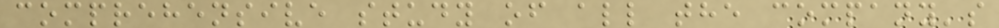comprehensive study of all the company's
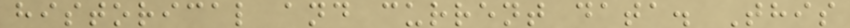historical and current data. This
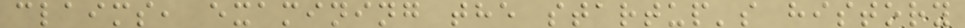claims, examining the startup's history
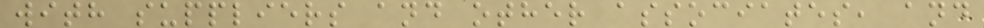with suppliers and other associates, and
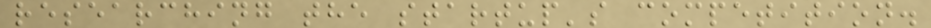researching the startup's competition.
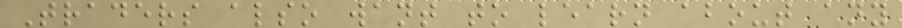Traders also want to learn about any
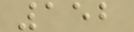152
